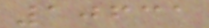10631
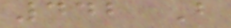442 B
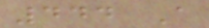444 A
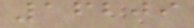16209
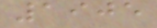1905
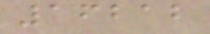16212
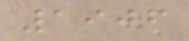1906
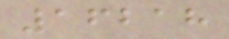16218
